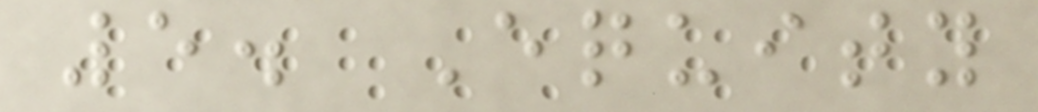5. Equity
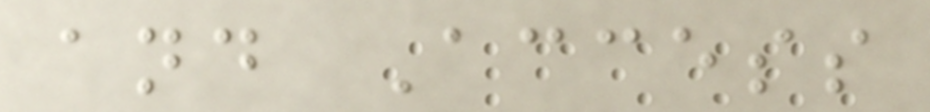and Access
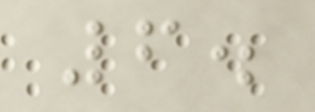6.
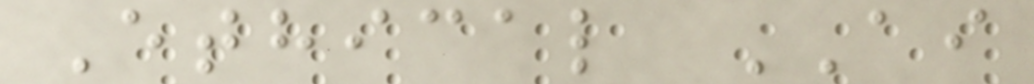Ethical AI
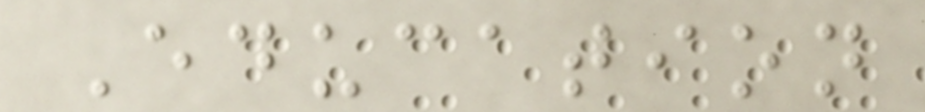Education
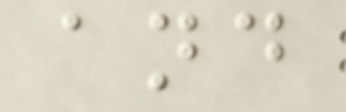and
